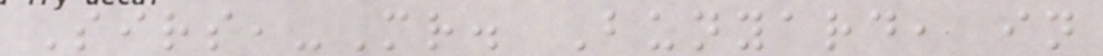Sirs,-Mr. Bunyard, in
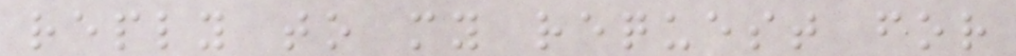reply to my request for
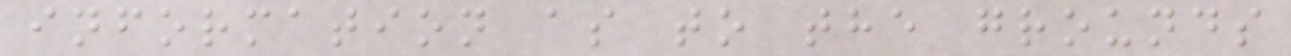information as to the grounds
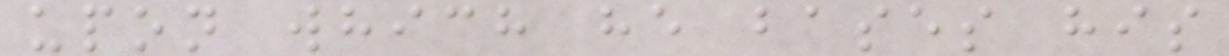upon which he bases his
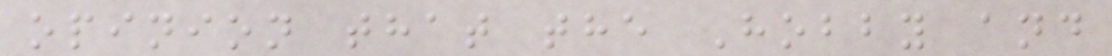opinion that the Hobby and
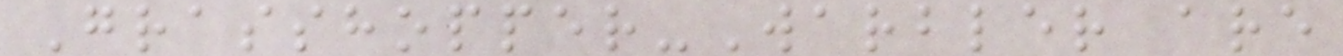Grasshopper-Warbler are
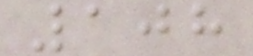108
